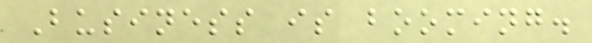Business is booming.
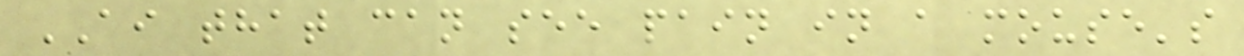AI that can see pain in a mouse's
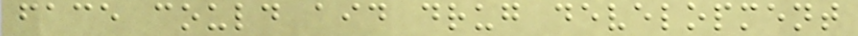face could aid drug development
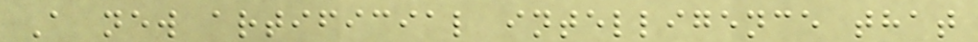A new artificial intelligence that
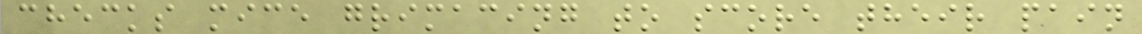checks mice grimacing to score their pain
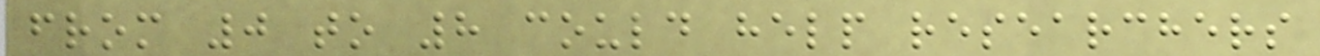from 0 to 8 could help researchers
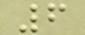6
